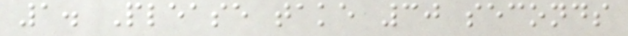1. Please take 30 seconds
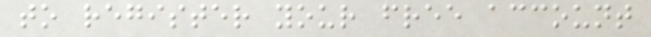to register your free account
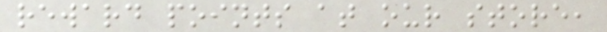reward points at our store,
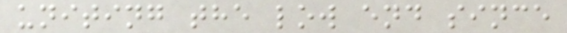uniting the low end since
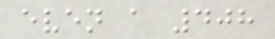even a 408
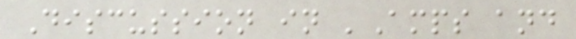Discussion in 'Amps and
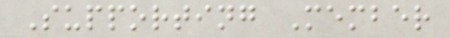Supporting Member
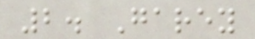2. Garey
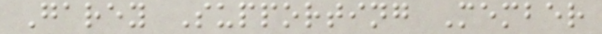Garey Supporting Member
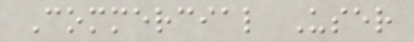Commercial User
